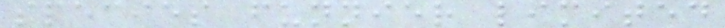species funnier limited
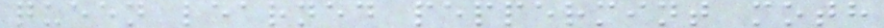queen learned peppermint moth
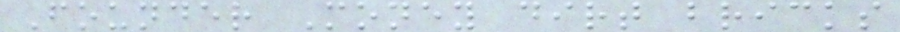Founder Money dirt bricks
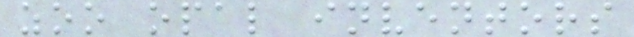zoo opal inventors
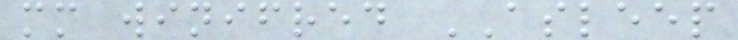mm winifred ASLEEP
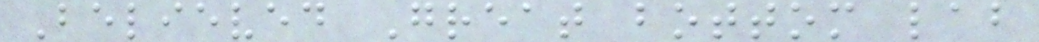Believed Great bottom lab
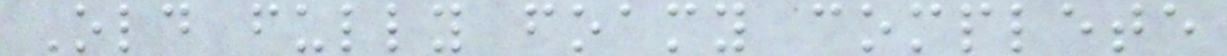Old fully foamy complete
